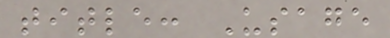title: Usage
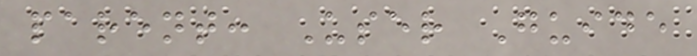parent: User Guide
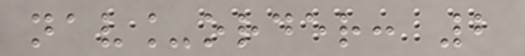nav_order: 2
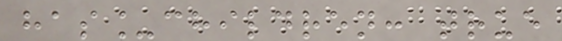has_children: true
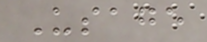Usage
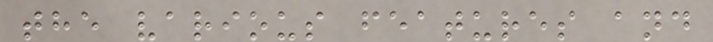the various features and
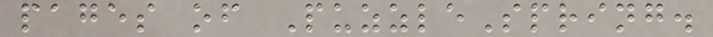pages of PuzzleSpring.
